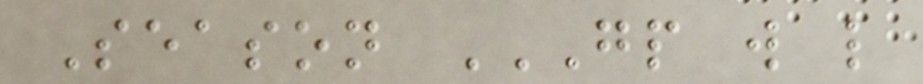Season GP W L
